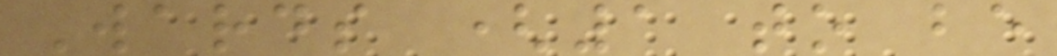Wards (1 to be
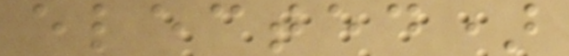elected)
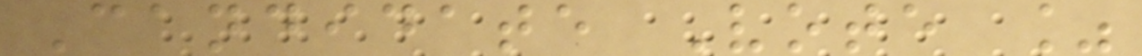Candidate Vote %
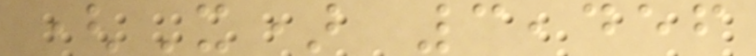(X) 3,456
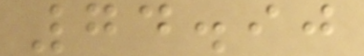74.90
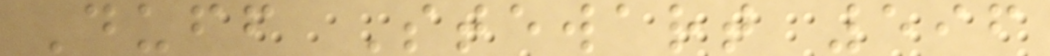Duff Stewart 596
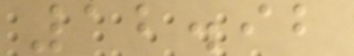12.92
